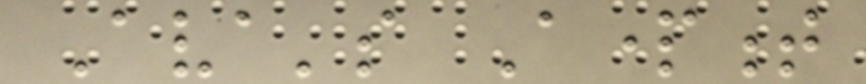Ava's Apartment
